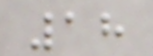18
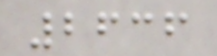2636
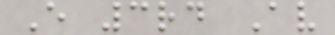E 3rd Av
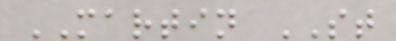MARTIN ST
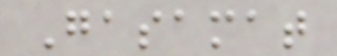Gasamat
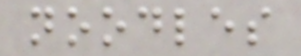noodles
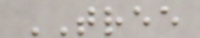TREE
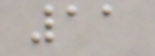11
